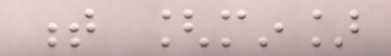t [min]
